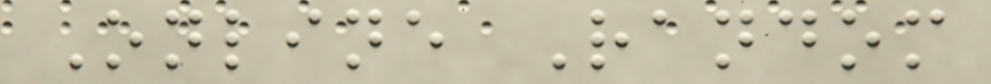Online Random
